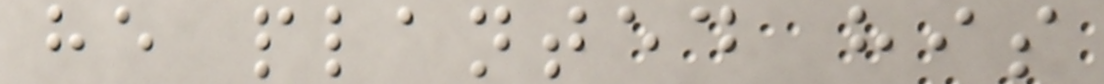he planted his
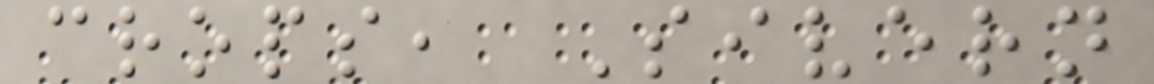crops, Sivern
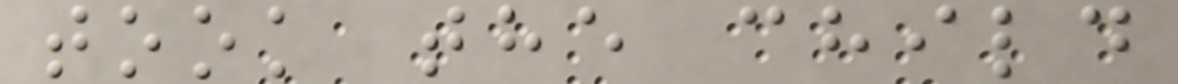took the child
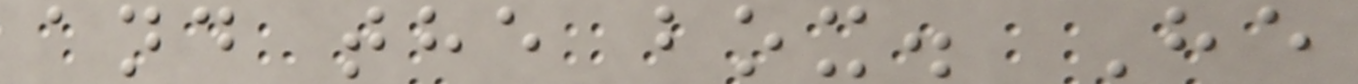and the box. He
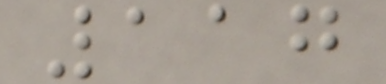117
